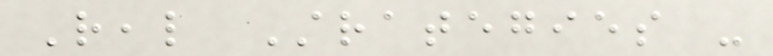Real Strategies -
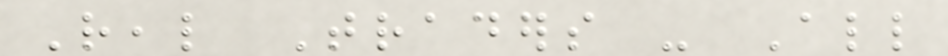Real Traders - All
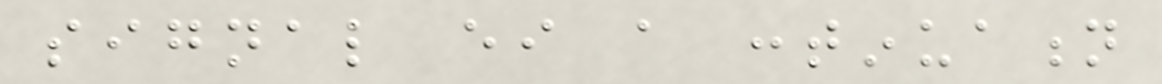signal either a continuation
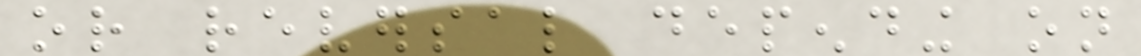or reversal depending on
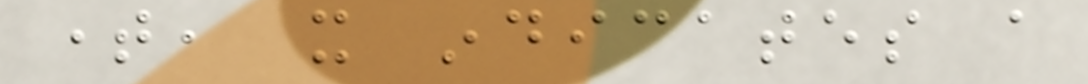time, it indicates a
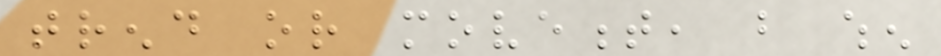trend or movement, but when
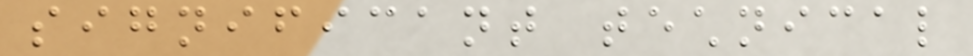significant technical
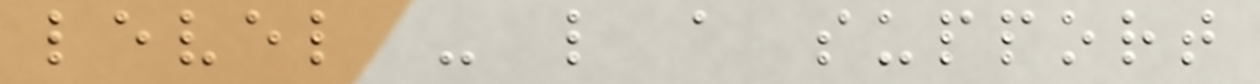level - like a support
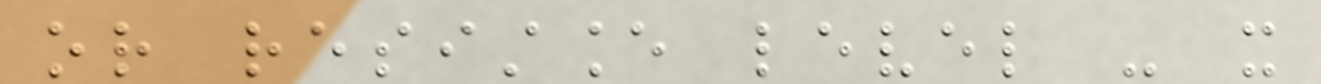or resistance level - it
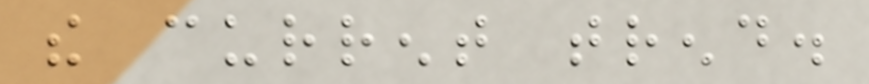the current trend.
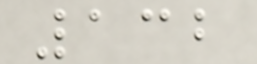132
